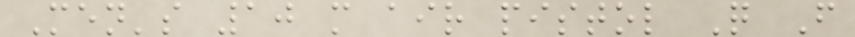Men's 10 m air pistol Q F
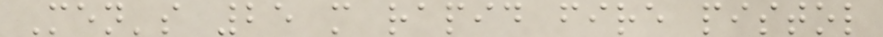Men's 25 m rapid fire pistol
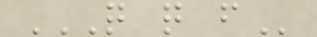Q Q F
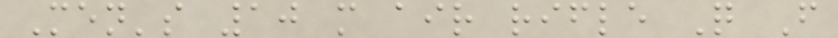Men's 10 m air rifle Q F
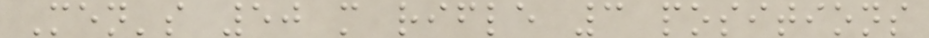Men's 50 m rifle 3 positions
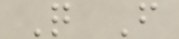Q F
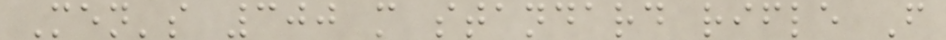Men's 300 m standard rifle F
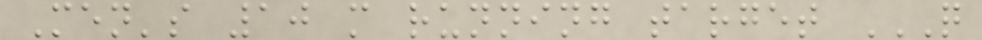Men's 10 m running target Q
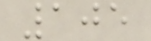105
